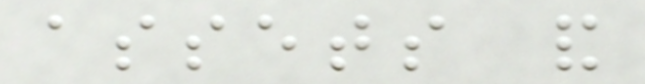assets and
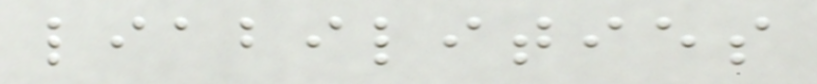liabilities
